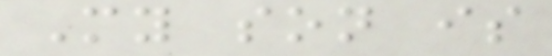My son is
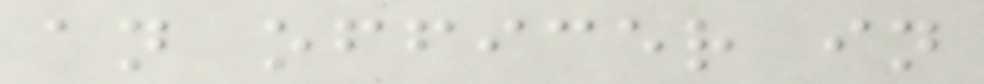an officer in
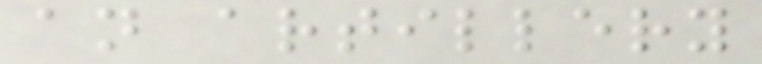an artillery
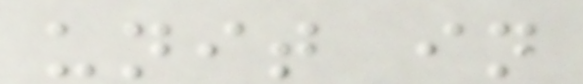unit in
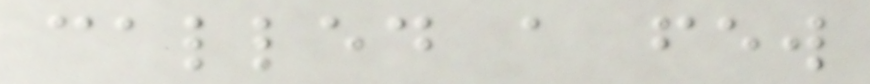called a few
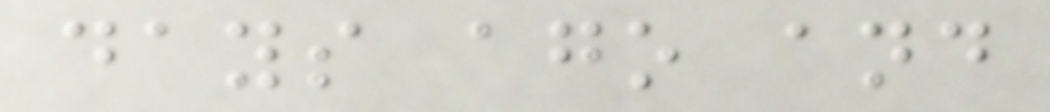days ago and
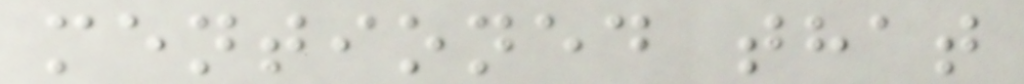mentioned that
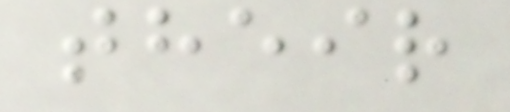their
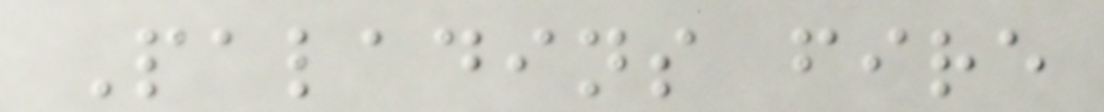Paladins fire
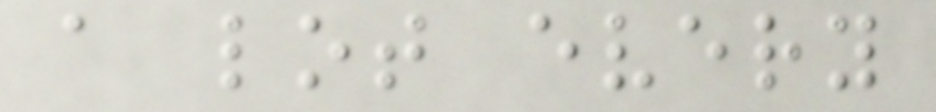a lot every
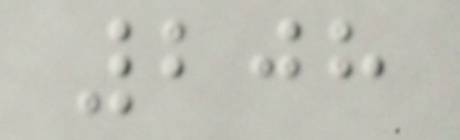208
